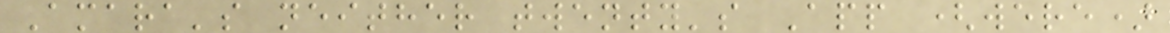Amara's neither twenty's App (were)
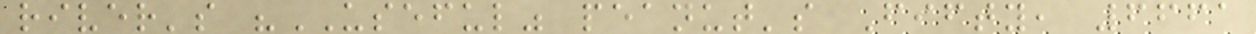river's "USEFUL" peanut's Fifty, 6661
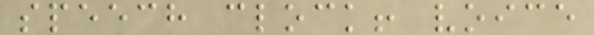speech clock! voice
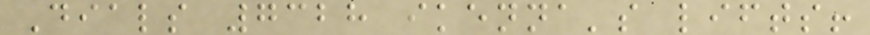Dials 7328 ikenna's lifts!
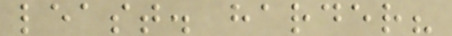least. harder?
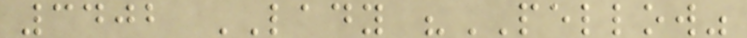3402 LADY "PELLOW"
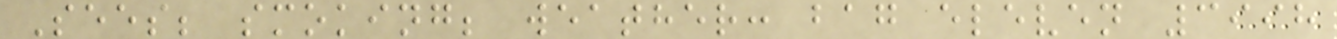Sees; smoking; weather: bag eleven 3998
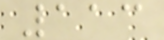113
